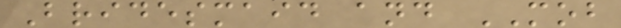Bridesmaid and MOB
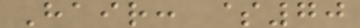Hair: $70
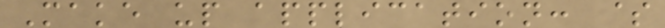Make up application: $
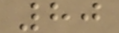80
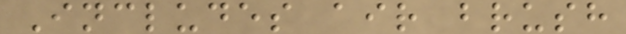Includes air brush
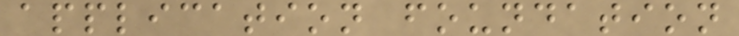application foundation
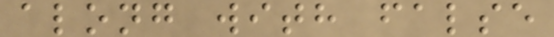along with false
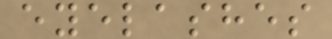eyelashes
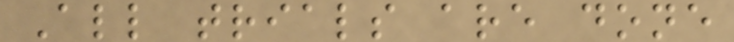All trials are done
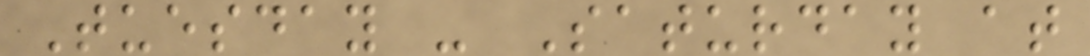Tuesday - Saturday at
